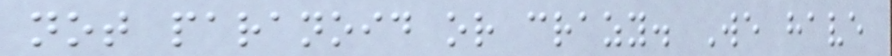not paranoid or crazy. We have
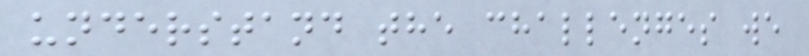understand the challenges we
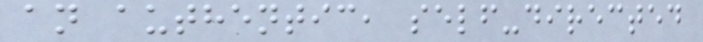an authentic, self-directed
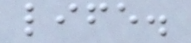life.
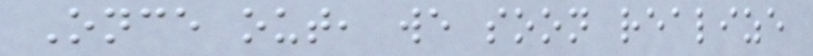Once out, we soon realize
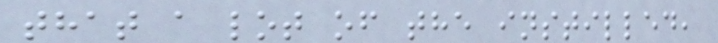that a lot of the instilled,
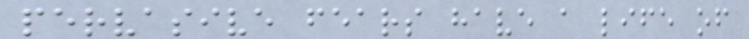pervasive fears have a life of
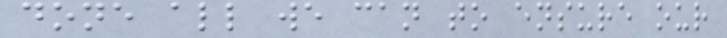done all we can to ensure our
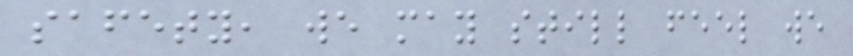safety, we may still feel we
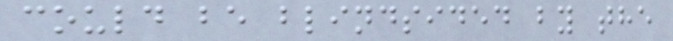could be blindsided by the
